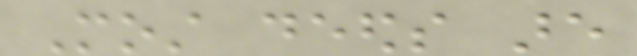Most deeds are
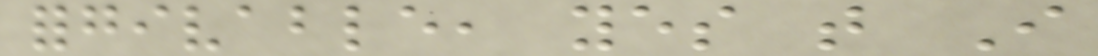forgivable, yes that I
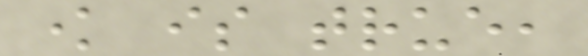know is true,
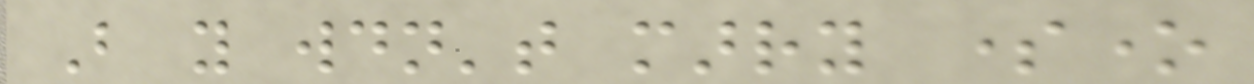But you wouldn't marry someone
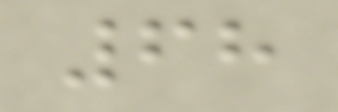68
